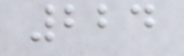224
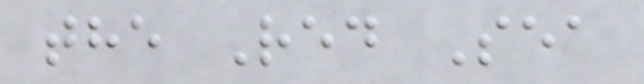the Red Sea
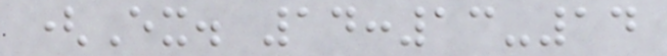(Ex. 14:13-14
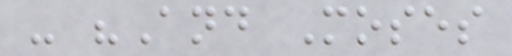- "And Moses
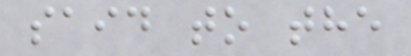said to the
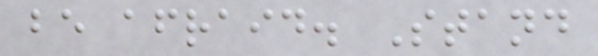be afraid. Stand
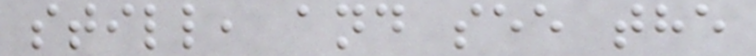still, and see the
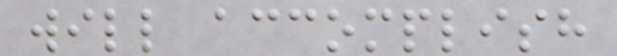will accomplish
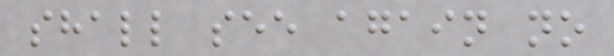shall see again no
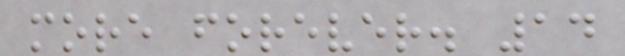more forever. 14
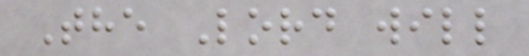The Lord will
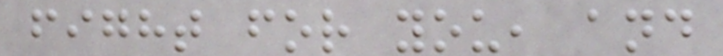fight for you, and
